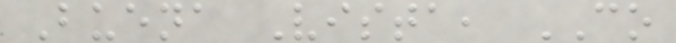Buena Vista, CO
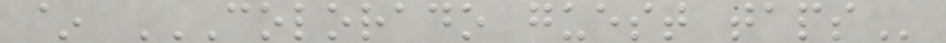~ COLORADO GUEST TAPS
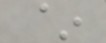~
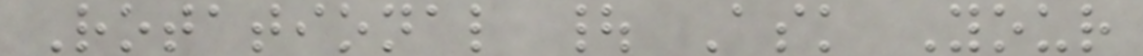Rotational | Ask Your
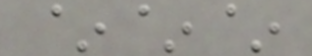~~~
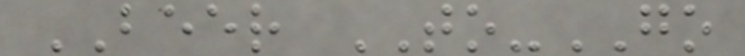BEER TO-GO
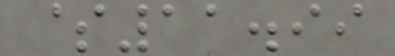$11.99
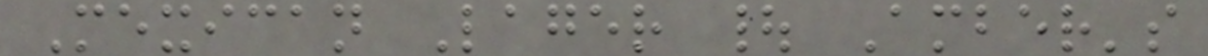Mexican Lager | Amber's
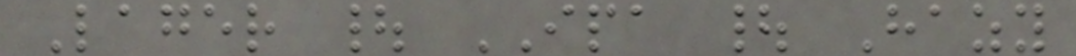Lager | IPA | Hazy
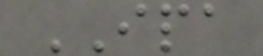IPA
